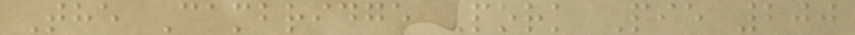The Cambridge Pork Pie 200
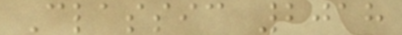Classic 2018
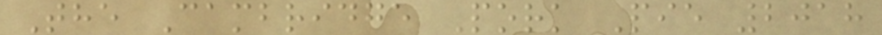The Cambridge Pork Pie 2018
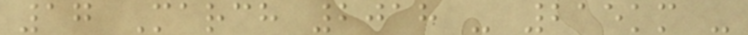17 March 2018 - 215km -
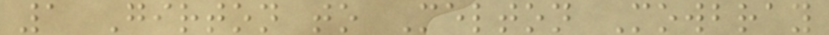1 Girton to Melton Mowbray
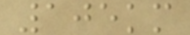105km
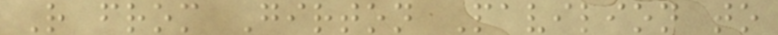R from Girton Pavilion to
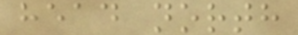head north
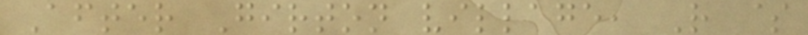After Girton village, R $
